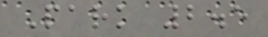Park 2.5
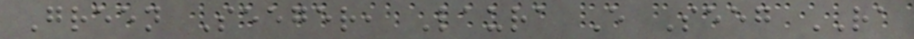Green Seeger, Laura E Seeg RA
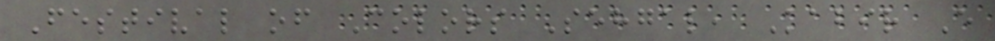Festival of Colors Sehgal, Kabir E
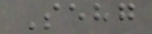Sehg
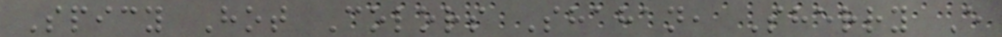Spicy Hot Colors Shahan, Sherry E
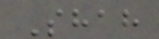Shah
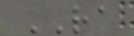RA
